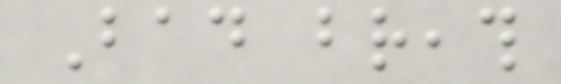Bad breath
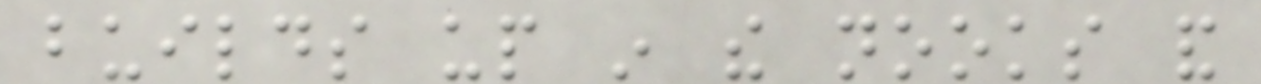builds up in the nooks and
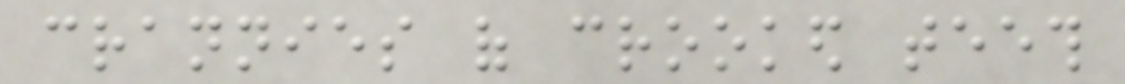crannies of crooked teeth
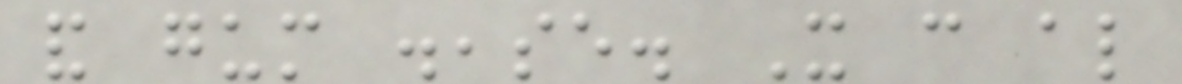and gum disease. It can also
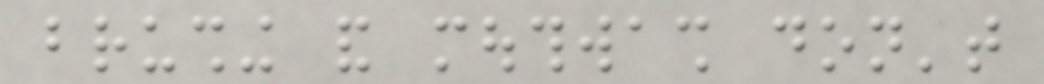brushing and mouthwash don't
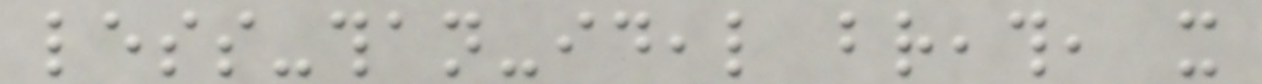less-than-ideal breath, it
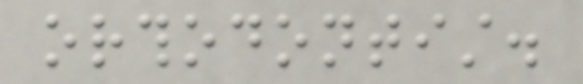orthodontist.
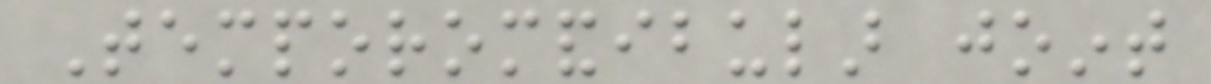Temporomandibular joint
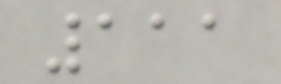111
